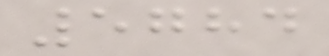5784
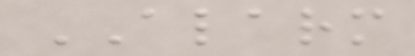ALARM
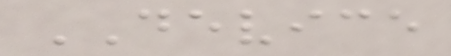DEVICE
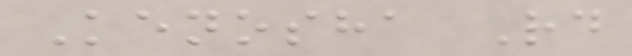Kenosha Rd
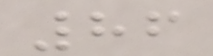86
